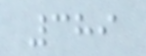389
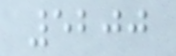5200
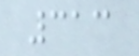313
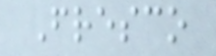Fresco
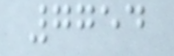7754
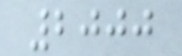2000
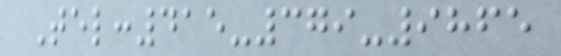Tel:415-379-9865
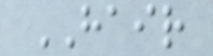HAIR
